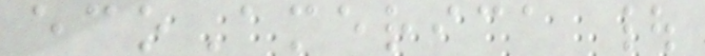ecoAmerica |
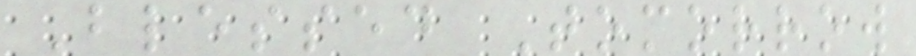Blessed Tomorrow
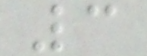3
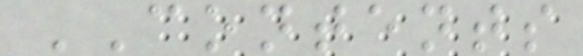CONTENTS
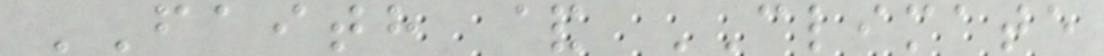FAITH & CLIMATE
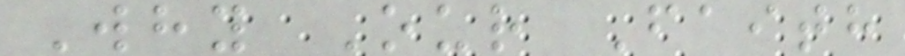Why Our Faith
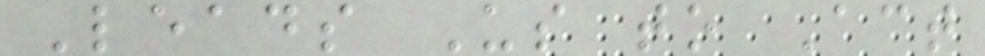Leads Us to Act
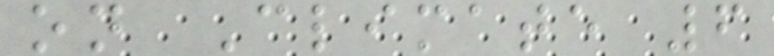on Climate 6
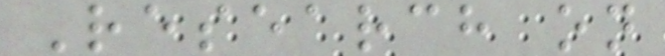Research on
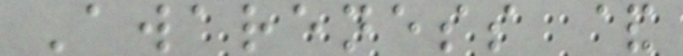Awareness &
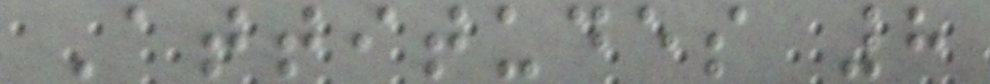Attitudes 8
